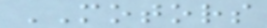MOTORS
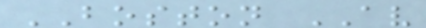BOSTON AV
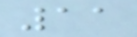11
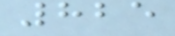825
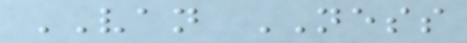VAN NESS
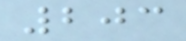203
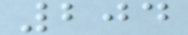204
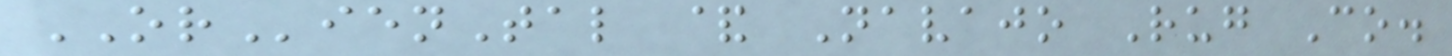ORienTal & Navajo Rug Co.
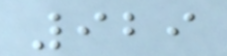929
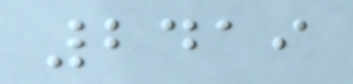2419
